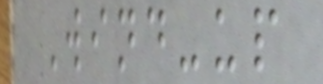Wind-up
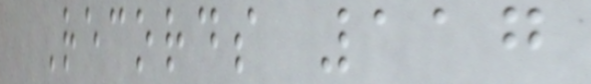Records 117
